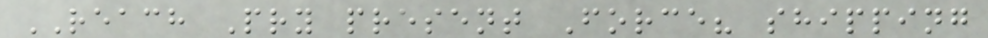REACH Pry present Force? shipping
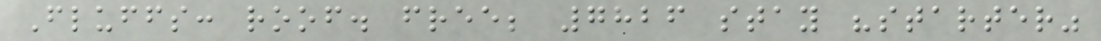Fluffs: roof. free; 7826 stay "starter"
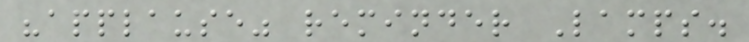"applause" reminder Lamps.
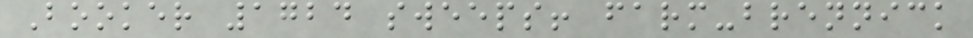Booker 1724 sweeps! farm-brennick
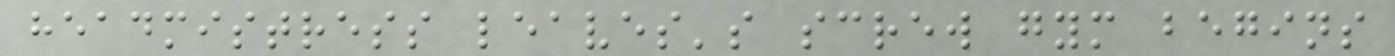headmistress leaves's screw gym begins
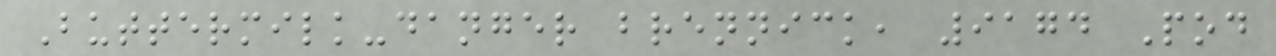Buttermilk-danger brennick, 9174 Pod
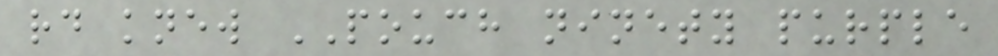rd knew POUCH ninety purple
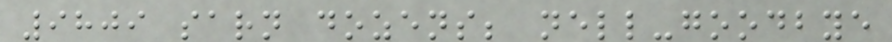9809 sarn dozens; nell-goodbye
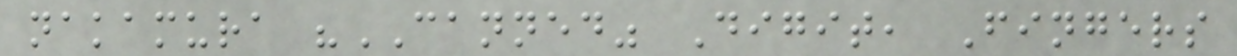nakamura "CANNED" Digit, Fingers
